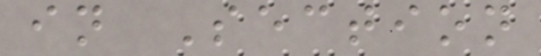in Section
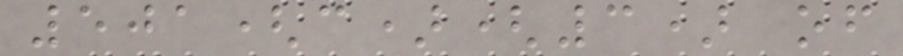501(c)(3) of
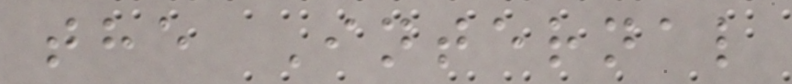the Internal
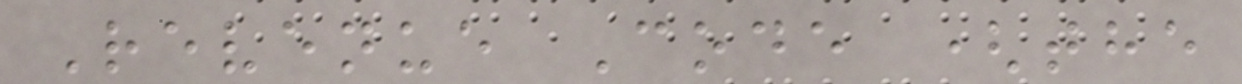Revenue Code (the
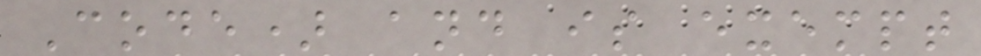Code) and is exempt
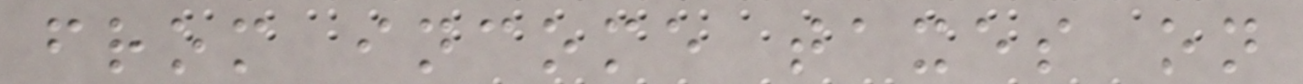from income taxes on
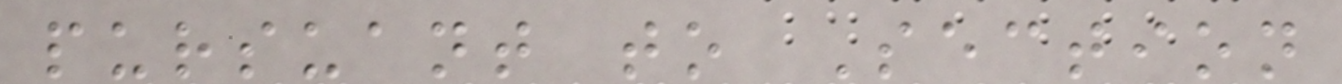pursuant to Section
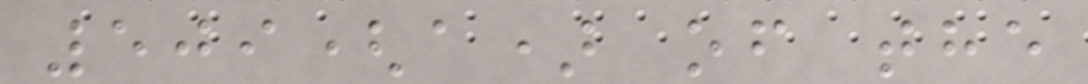509(a) of the
